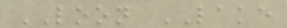LOON LAKE
